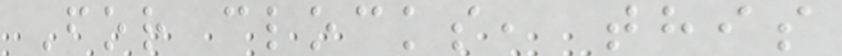For clocks, this
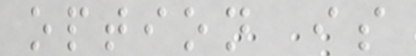option is
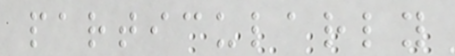particularly
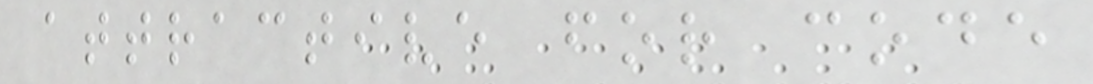attractive for code
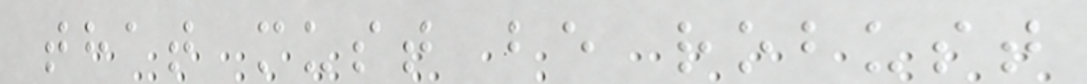that must be robust
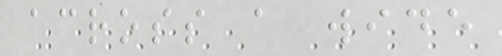across a wide
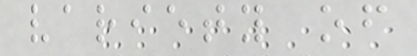variety of
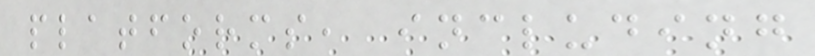platforms, including
